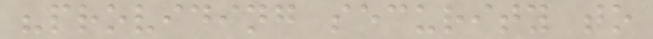"providing security to
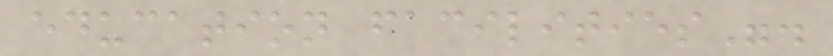education facilities".
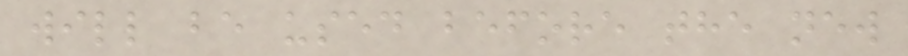will be used before the new
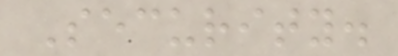Security.
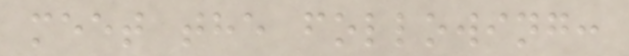meet the following:
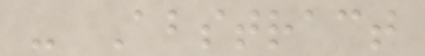- Abstract
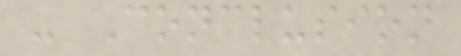- Conclusion
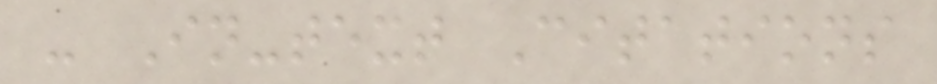- In-text Citations
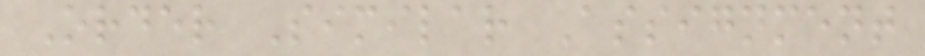Order Similar Assignment
